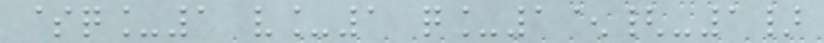$q_1 v_1 q_1^{-1}
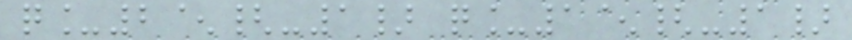q_2^{-1} q_1^{-1}
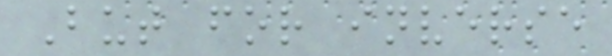But for inverse
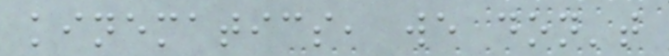kinematics, we don't
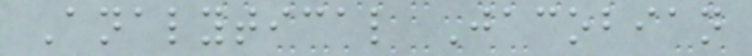Analytical Jacobian
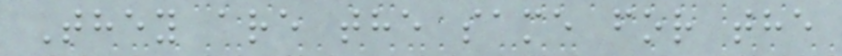They are the same for the
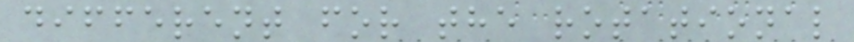different for the rotational
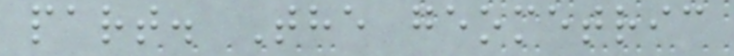part. The geometric
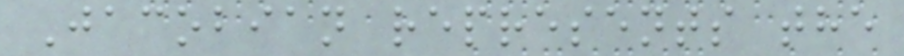Jacobian represents the
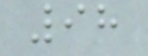98
